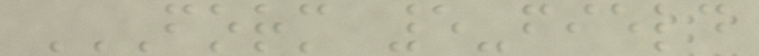FORM 5-FIELD
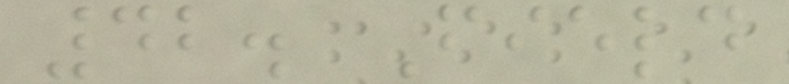42. Field
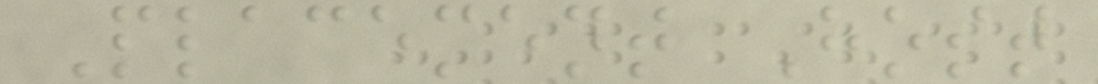Placement Host
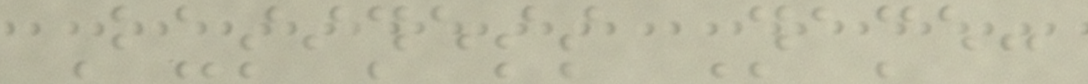Business Name:
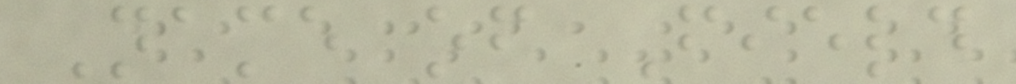Name of Field
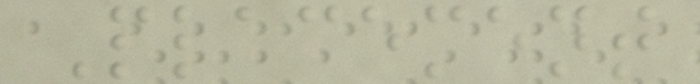Placement
